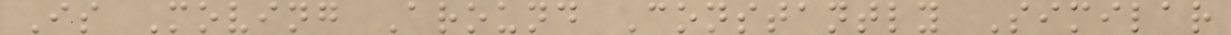Is Moving Around Constantly Similar
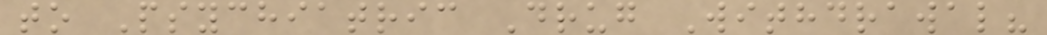to Psychiatric Drug Withdrawal?
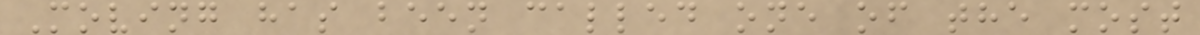Moving has been called one of the most
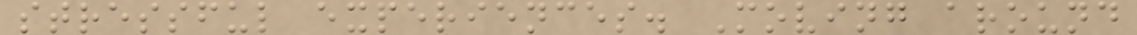stressful experiences. Moving around
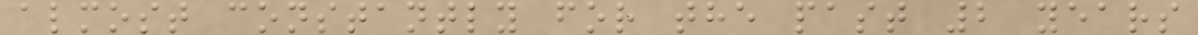almost constantly for the past 2 years
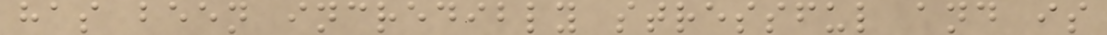has been incredibly stressful and is
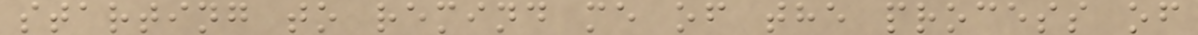starting to remind me of the process of
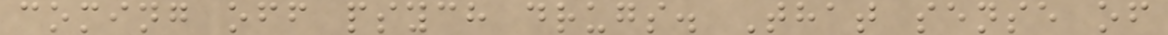coming off psych drugs. That sense of
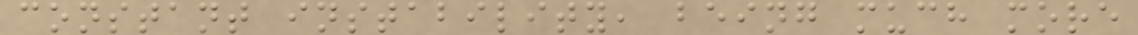constant instability, being much more
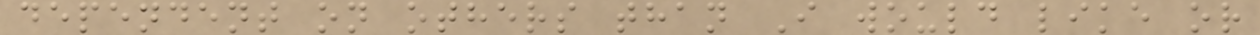dependent on others than I would like or
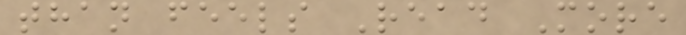than feels Read More
